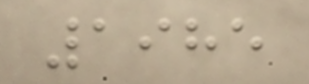1985
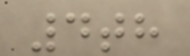4th
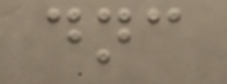dnc
